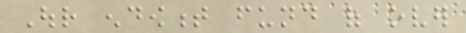Our endowment fund of over
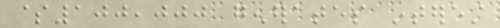$100,000 generates interest
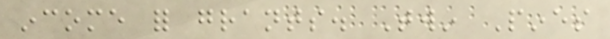income for grants. Twin Pines
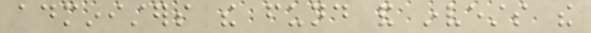administers the fund and invests the
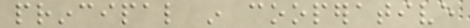principal in cooperative
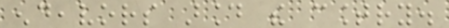endeavors around the country.
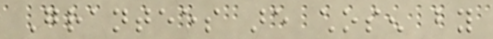Grantees are chosen by
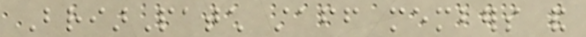BriarPatch staff members and
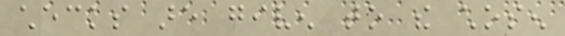checks are given to the chosen
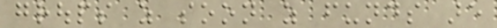groups as soon as funds are
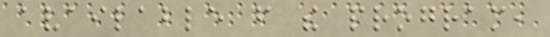available from the program,
